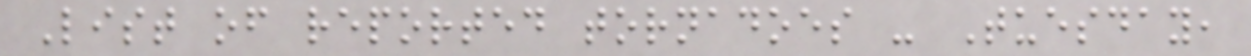List of reported tornadoes - Tuesday,
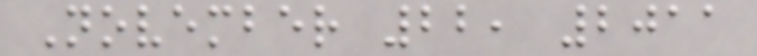November 22, 2011
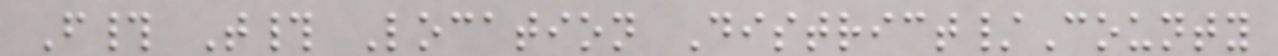F# T# Location District/County
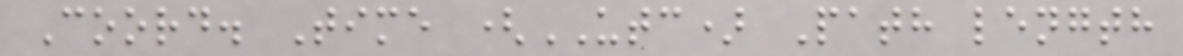Coord. Time (UTC) Path length
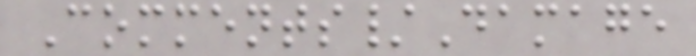Comments/Damage
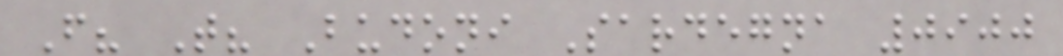F? T? Budoni Sardegna 0900
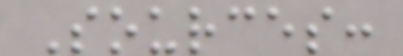Sources:
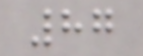87
